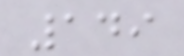149
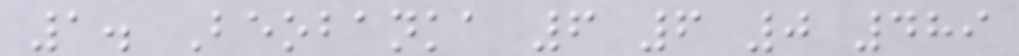1. Beobanka 6 6 0 489
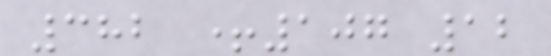382 +107 12
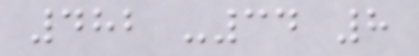482 -34 8
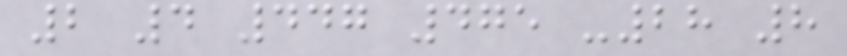2 4 447 475 -28 8
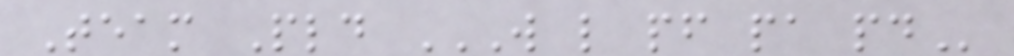Team Pld W L PF PA PD
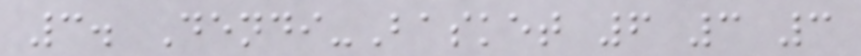3. Dendi-Basket 6 3 3
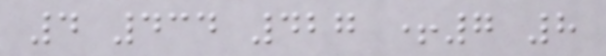4 434 427 +7 8
